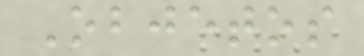Objetos
